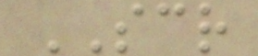SCR
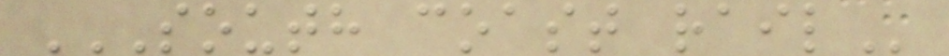SOUTH COAST RAIL
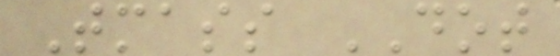Tmass DOT
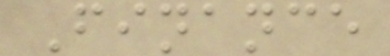Finance
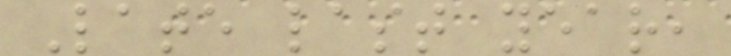Late last year,
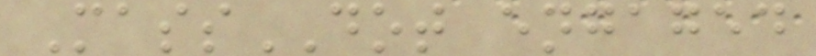MassDOT engaged
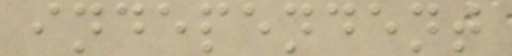independent
